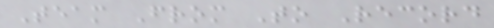Team From To Record
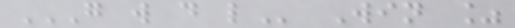G W D L Win %
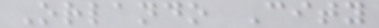Orlando City
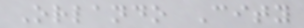Orlando City
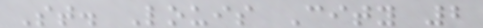St. Louis City 2
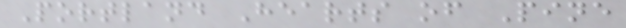Portland Hearts of Pine
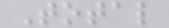Total
